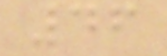46
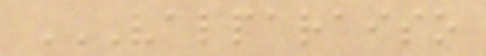VALPARAISO
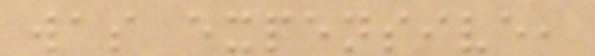was expensive,
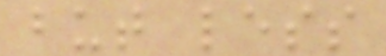but less
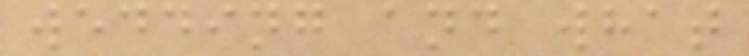wedding and what
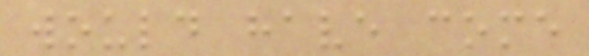would have come
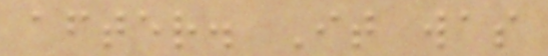after. It was
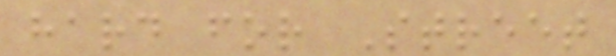hard for Street
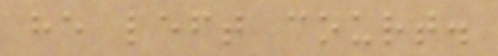he left court.
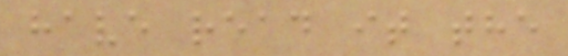have read it the
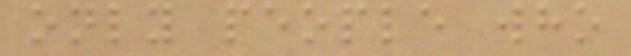only people who
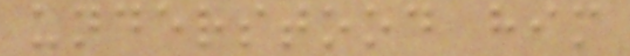understood him
